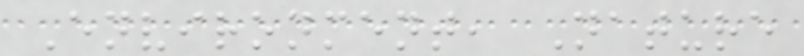Environment, Nature
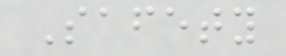Safety
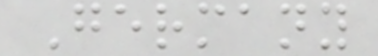Germany
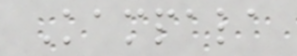Kampala
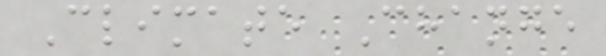Climate Change
